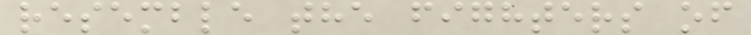resemble the fighters of
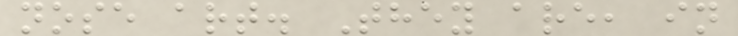nose art. They are, in
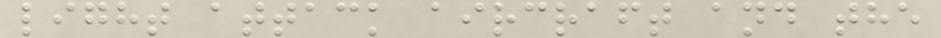light attack aircraft and the
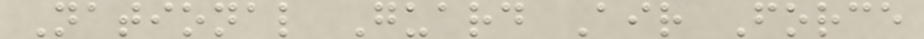National Guard Air Force
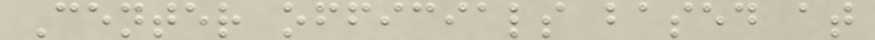Center officials based at
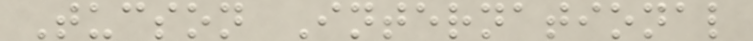Tucson International
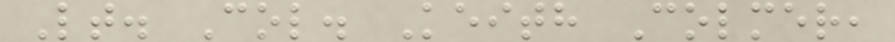Lt. Col. Keith Colmer,
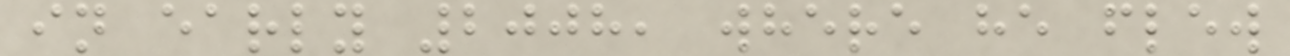in early 2008, where he flew
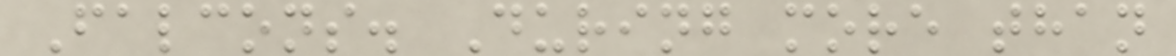Falcons. During more than
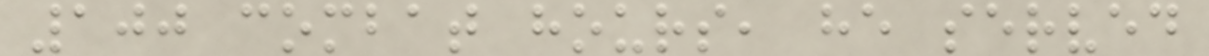100 combat hours, he served
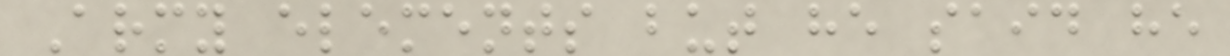Army elements but he said he
